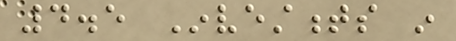4.5 Investments in
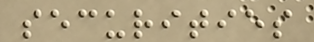securities
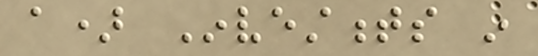a) Investments in
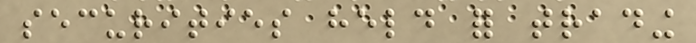securities held for trading
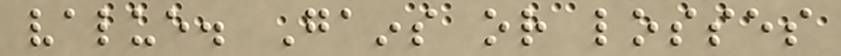value. Gains or losses
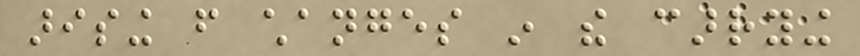arising from changes in the carrying
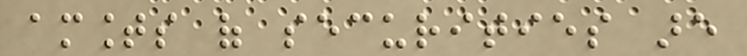amounts of securities are
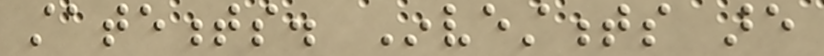statements. Investments are
